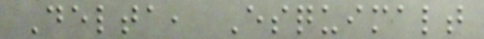Delta, Esquimalt
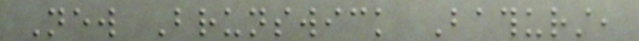New Brunswick Bathurst,
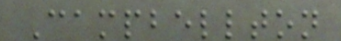Campbellton
